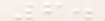6.
